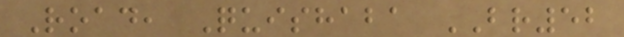Road, Quishaba BR52
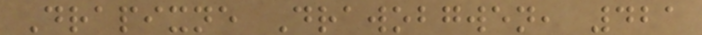Drapixne Drawobgwen, 421
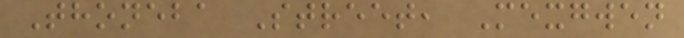Thoneba Street, Mexgwen
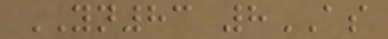YN83 8AS
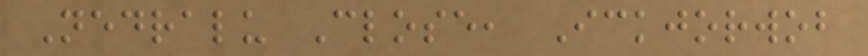Nedralu Close, Ickjorwob
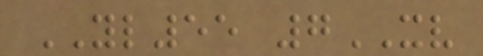YL55 7XV
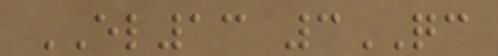EL13 3QC
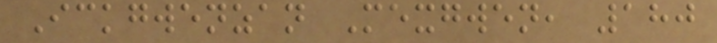Ickgwenzan Mexgwen, 180
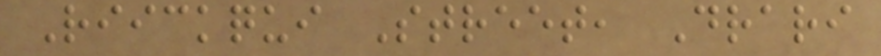Riickqui Street, Drari
